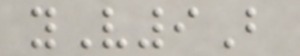yV9B
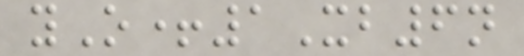yO+1Xb6n
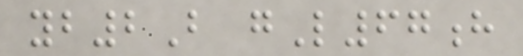yb2B gL67h
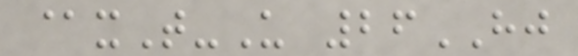@xT-U 26HJ
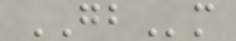GBm
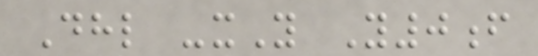Dhl -xY Y0f
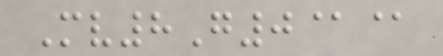Mv8G0@@
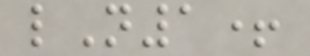lN1+
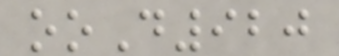ooD920
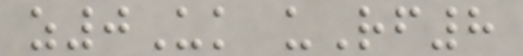z0Uk uRf8
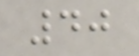40
